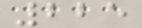225
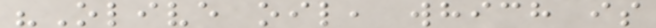"Olive oil, which is
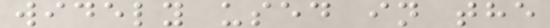widely used in the
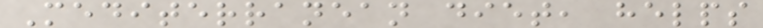Mediterranean diet, helps
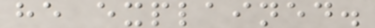he explained.
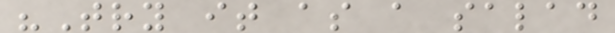"Try it as a salad
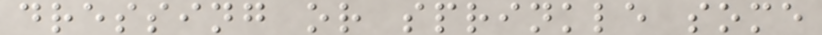dressing or sprinkle some
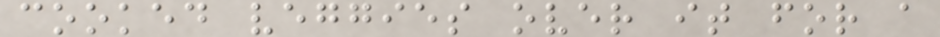cooked veggies over it for a
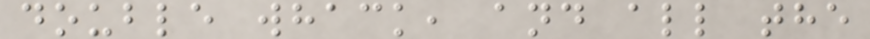double whack, and all the
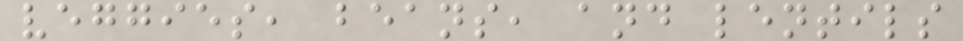veggies, beans, and lentils
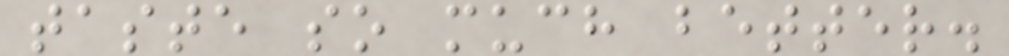taste so much better.
